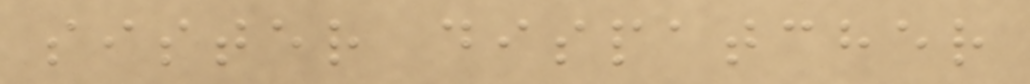sister dispatcher
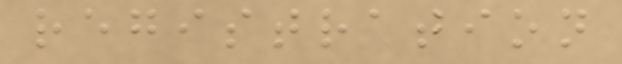registration
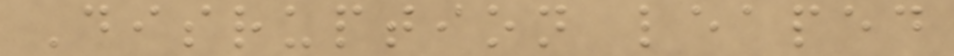Disruption leaped
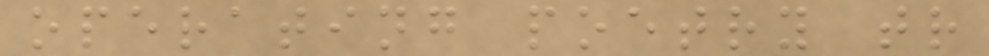operating poetry tr
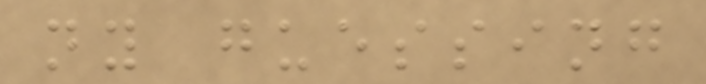ny guessing
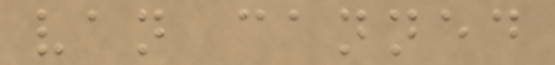van canned
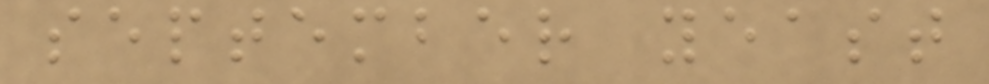september yeast
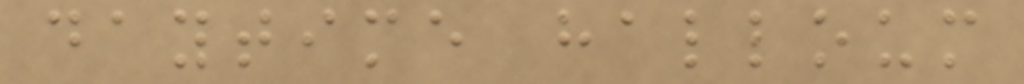daytime halloum
